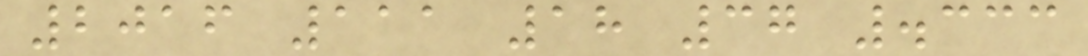2016 111 18 37 .333
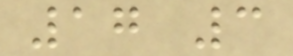17 3
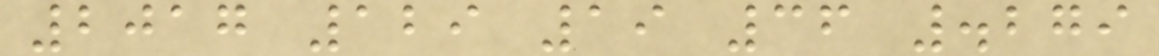2017 129 19 36 .279
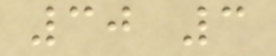30 3
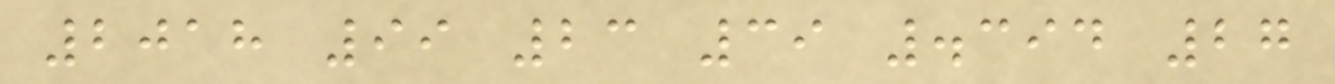2018 99 23 39 .394 27
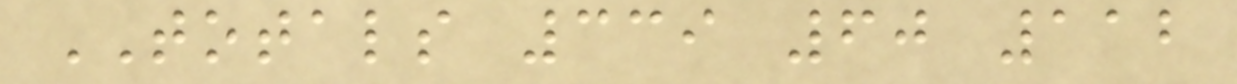TOTALS 339 60 112
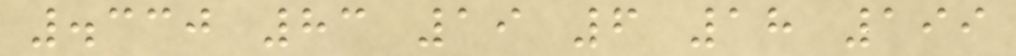.330 83 19 6 18 199
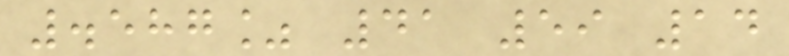.587% 41 59 14
